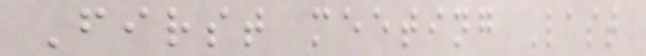First meeting Last
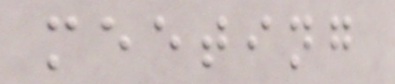meeting
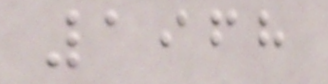1968
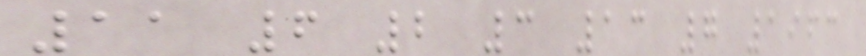11 6 2 3 13 7 1963
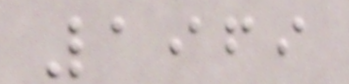1969
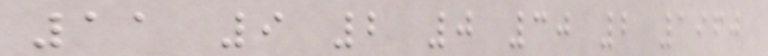11 9 2 0 30 2 1960
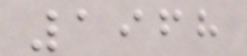1968
